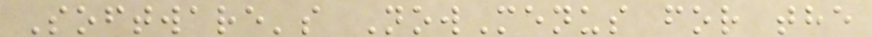Software's NowMenus for the
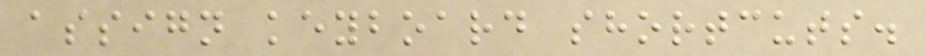assign keyboard shortcuts.
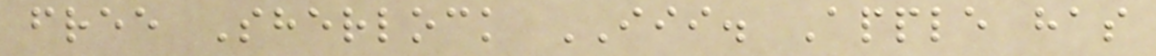free Sherlock III. Apple has
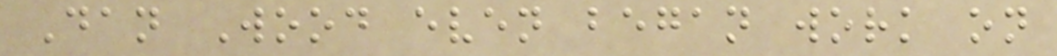Dan Wood even began work on
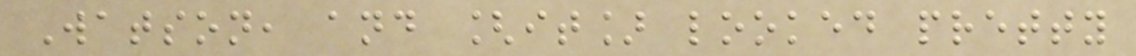Watson, and [it] looked pretty
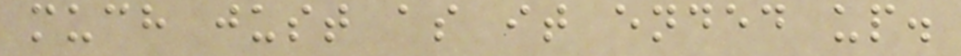much just as it ended up.
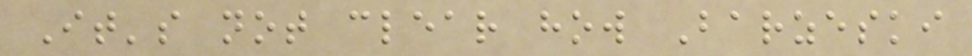It's not clear how Barzeski
